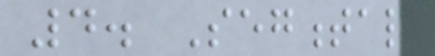4. Segmental
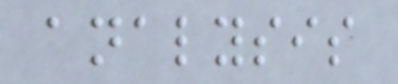analysis
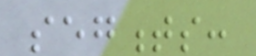segments:
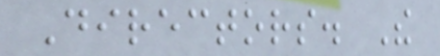Directors. The
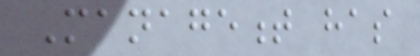Management has
